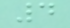4
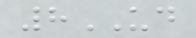8UD
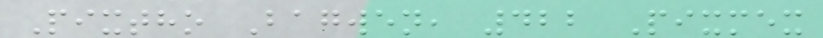Pixtho Bagwen, 422 Pixmex
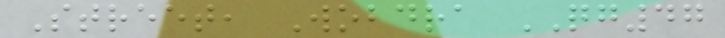Street, Wobdra QG47
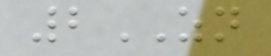2ZN
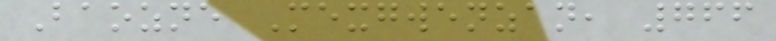Baozne Mexgwenzan, 766
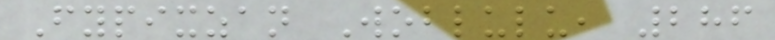Fypixzan Woblulu, 286
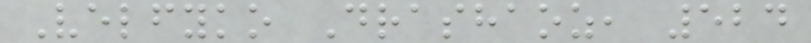Velfyko Drashaoz, 524
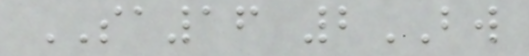SA16 2BW
